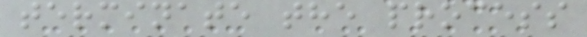terminate the process
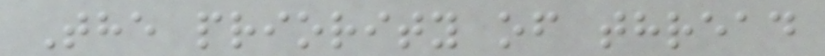The priority of thread
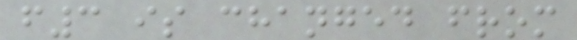f3 is changed from
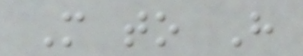M to H
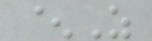^Z
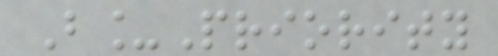B_Priority
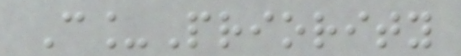C_Priority
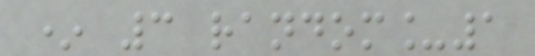* 3 random_1
